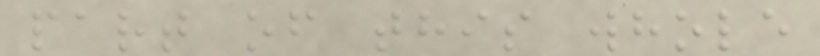part of this whole
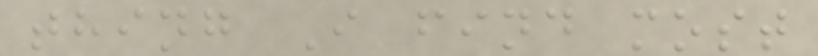thing I find most
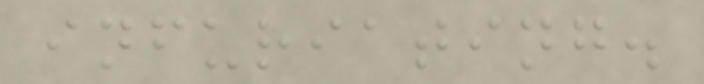infuriating.
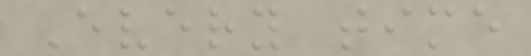Every time
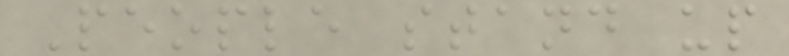People stand up
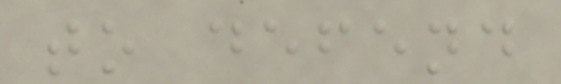to defend
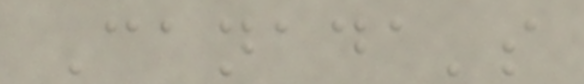Canada's
